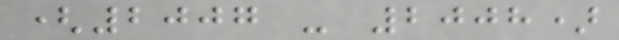(2007 - 2008)
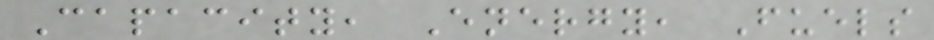Capacity, Energy, Fuels
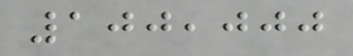100,000
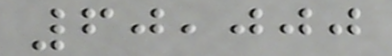60,000
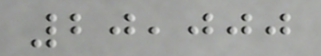20,000
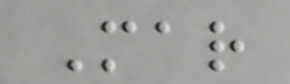Mar
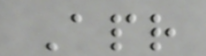Apr
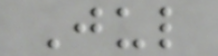Jul
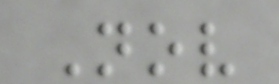Nov
